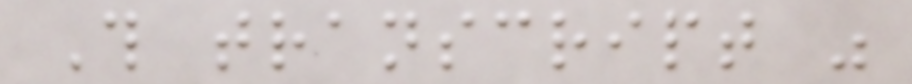This transcript was
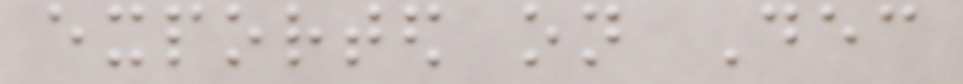exported on Dec
